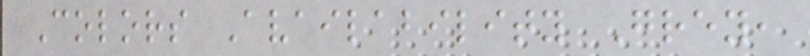Colors Availability Grey,
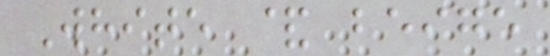White & beige
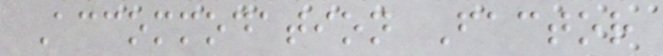Accommodation Factor
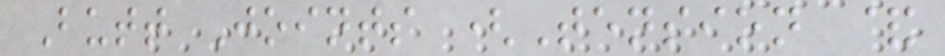Butt Joints (Tension &
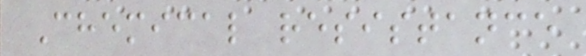Chemical resistance
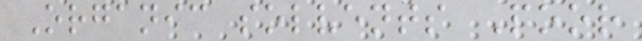Organic solvents Poor
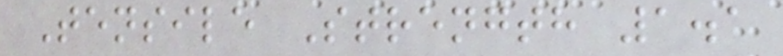Tensile Strength 1.1
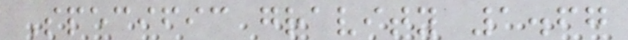Specific gravity 1.67
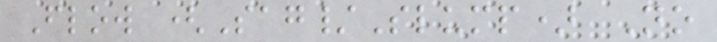Flow (Sag/Slump) No
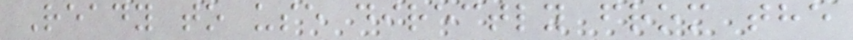Ready to use directly from the
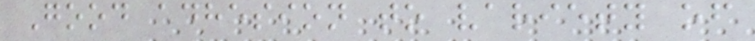Good adhesion to variety of
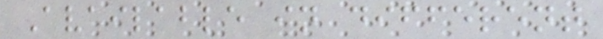Available in different
